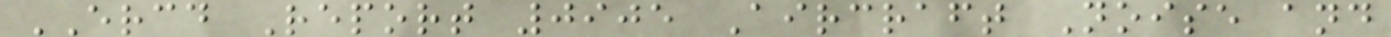ERCD Report 0905 Aircraft Noise and
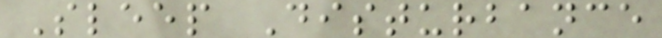Sleep Disturbance
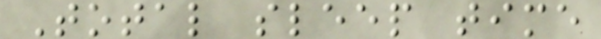Total sleep time
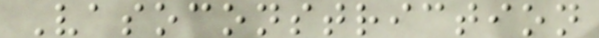Vasoconstriction
